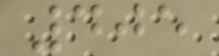405
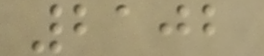2102
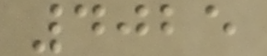4025
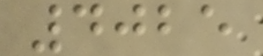4025
